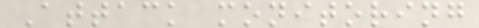Attack monitoring
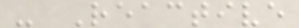- Reactive
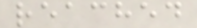reached
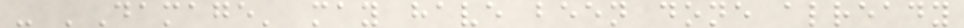- 'Damage' may have been done already
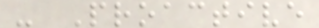- Proactive
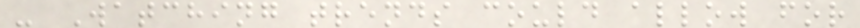- Watching trends could allow for
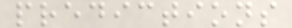predictions
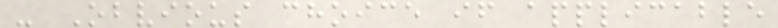- Obvious choice if applicable
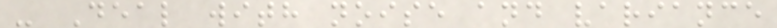- Deal with noise and variance
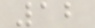12
